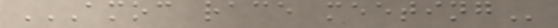AMOC RACE MEETING
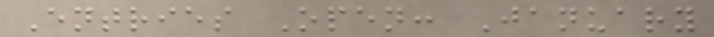Entries Open: January
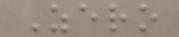Zero
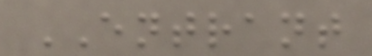ENTRANT
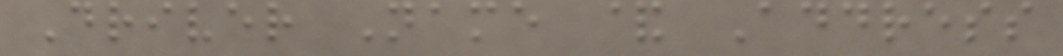Driver Name & Address
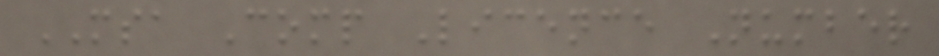MSA Comp Licence Number
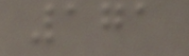171
